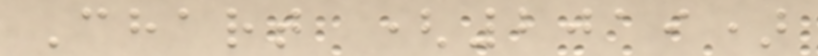Chart (2019)
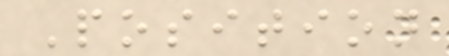Position
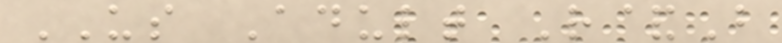US Adult R&B
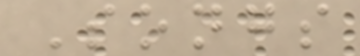Songs
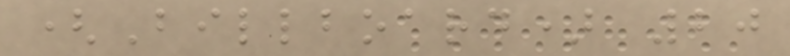(Billboard) 20
